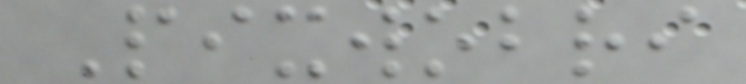Pixwobri
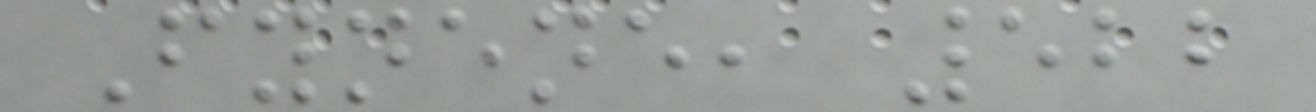Fynene, 522
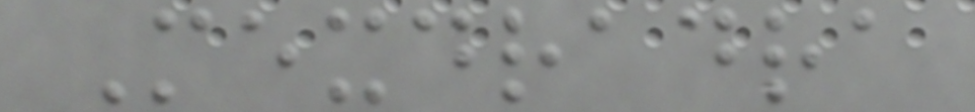Mexdradra
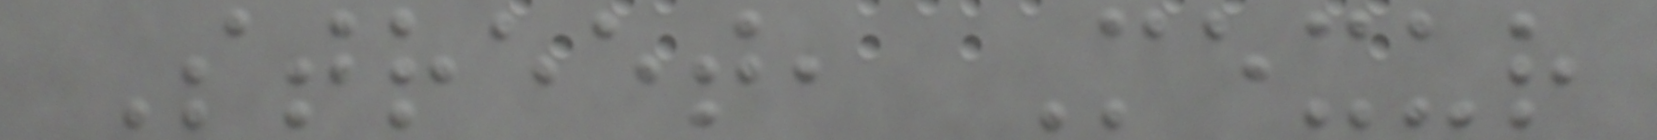Street, Mexur
